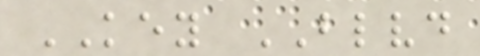KEY BLVD
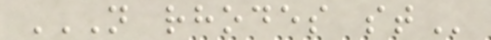N RHODES ST
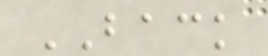BACK
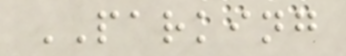PARKING
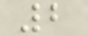2
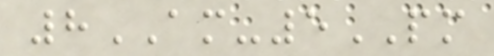8AM-5PM
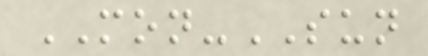MON-SUN
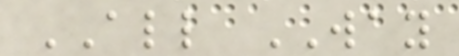ALL WAY
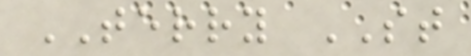TERRY ST
